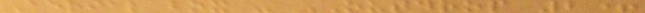Aerial box - OUTDROP 2+
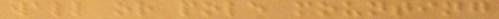wall or pole mounting
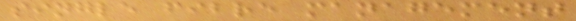single fibre management
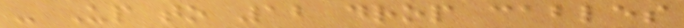- Up to 12 drop cables
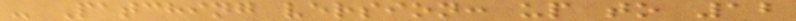- Patching version: up to 12
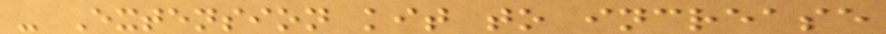- Extension kit to increase
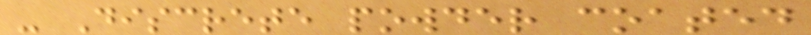- Discrete powder coated
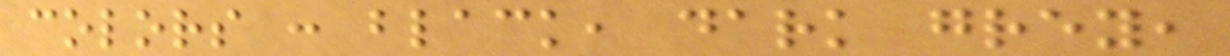colors : black, dark grey,
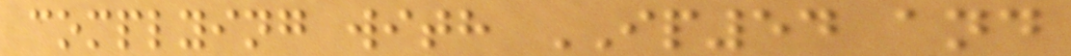complying with IP54 and
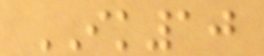IK10
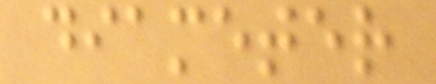diameter
